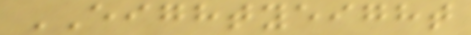EIGHTYEIGHT
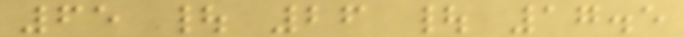65 | 26 | 17.5
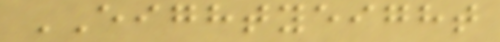EIGHTYEIGHT
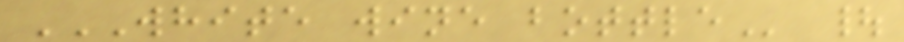WHITE WINE BOTTLE |
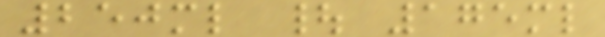250ml | 175ml
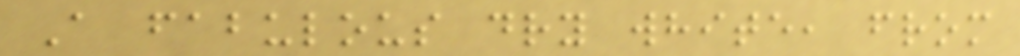A fabulous dry white, from
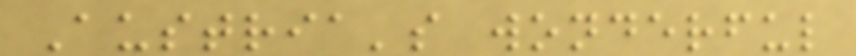Austria's wonderful
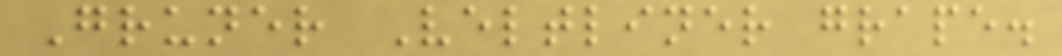Gruner Veltliner grape.
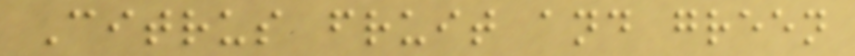Citrus fruit and green
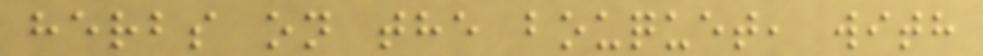herbs on the bouquet, with
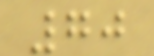70
